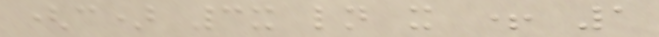(c) 3x ln x + 1
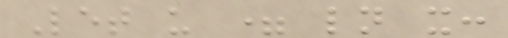Let u = ln x:
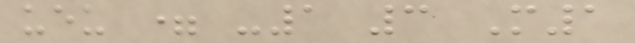ueu = -1 3 M1
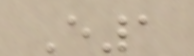E1
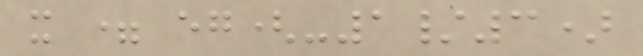x = eg(-1/3)
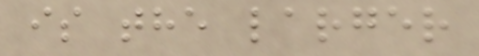is the larger
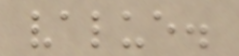value.
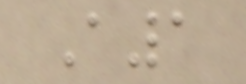A1
